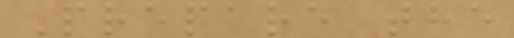Prepare the
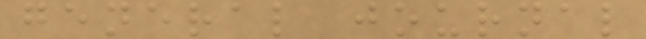general journal
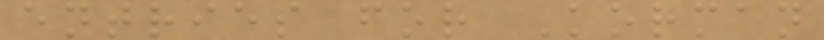entries for Korman
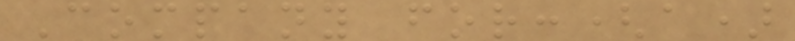Company for:(a)
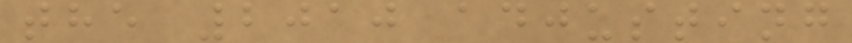the 2010 adjusting
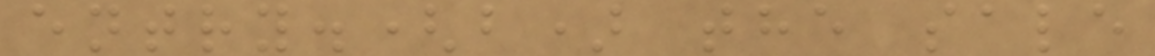entry.(b) the sale
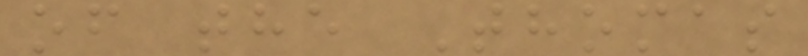of the Thomas
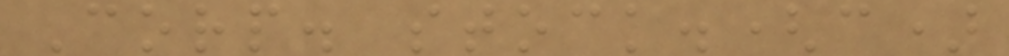Corp. stock.(c)
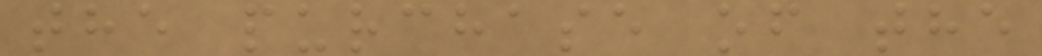the purchase of the
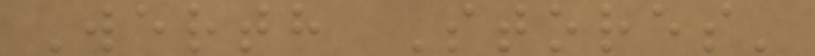Werth Stores'
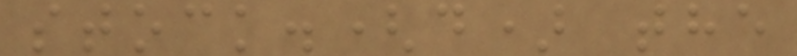stock.(d) the
